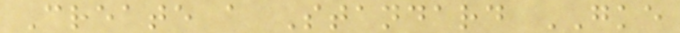Create a Standard GKE
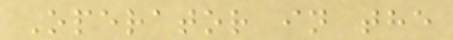Operator in the
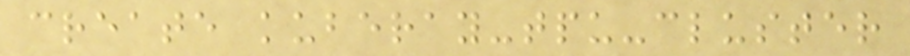create kuberay-tpu-cluster
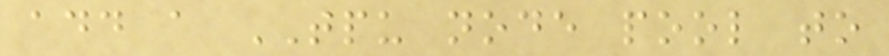add a TPU node pool to
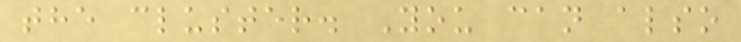the cluster. You can also
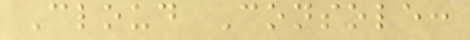Cloud Console:
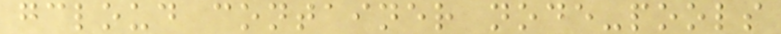gcloud container node-pools
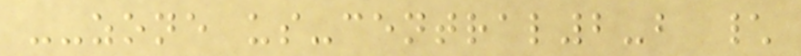--zone us-central2-b \
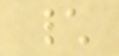\
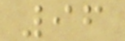96
